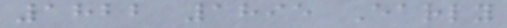1822 1895 Early
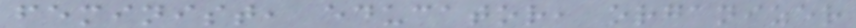feminist, educator, organizer
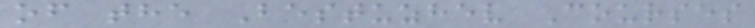of the Bestuzhev Courses
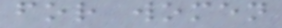for women
